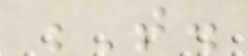T.
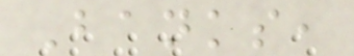Banks,
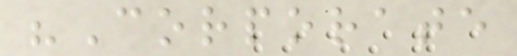"Corporate
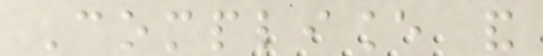Compliance and
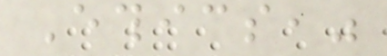Ethics,"
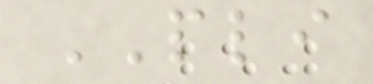PLI
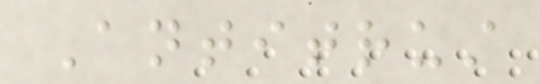Antitrust
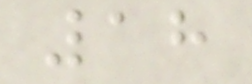18
